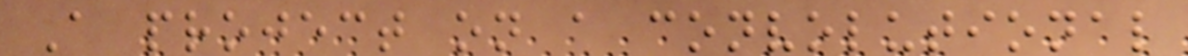A project on a convolutional
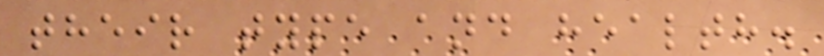their type and health.
